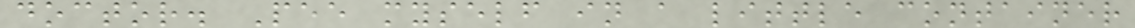doctor. Pee myself in a little container
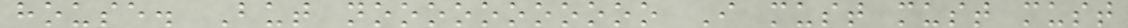house. But nooooooooooo I must must must
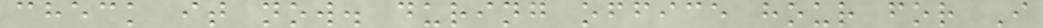check it now. during office hour for I
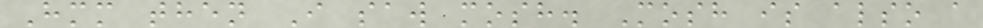Hmm then I saw mosh. Mosh is also a
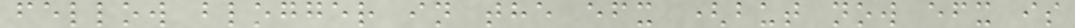fellow blogger in the efx (but now efx is
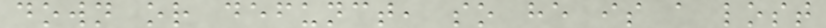down or defunct, so he is a lost
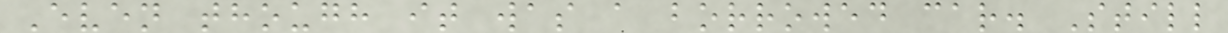Even though it was a borrowed car. Still
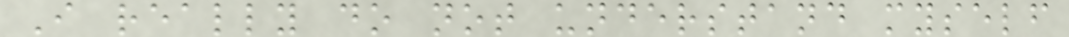I really do not understand myself
